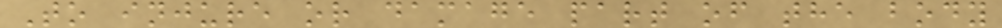To injure or damage part of the body
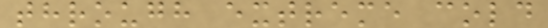through extreme cold
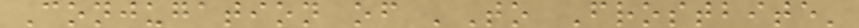Conjugation of 'To Frostbite'
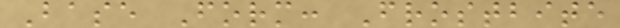Base Form: Frostbite
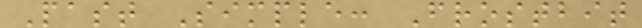Past Simple: Frostbit
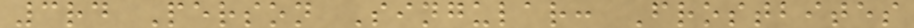3rd Person Singular: Frostbites
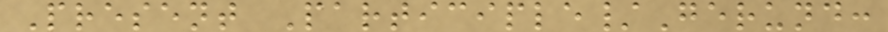Present Participle/Gerund:
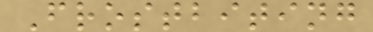Frostbiting
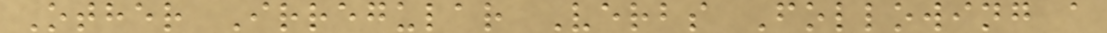Other Irregular Verbs Following a
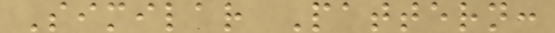Similar Pattern:
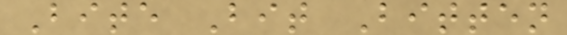Bite Bit Bitten
